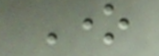One
